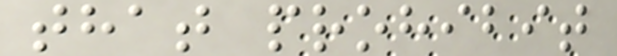that prohibit
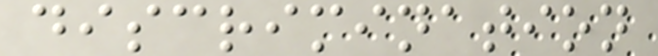discrimination
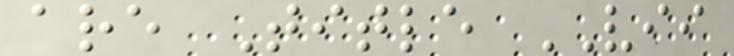are Title VII
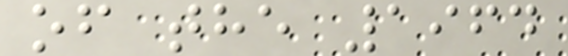of the 1964
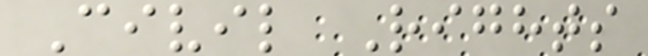Civil Rights
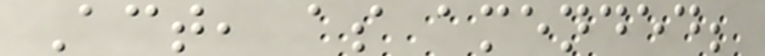Act, as amended;
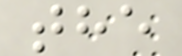the
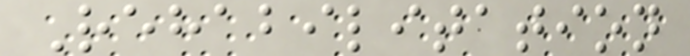Rehabilitation
